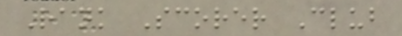Rank Scorer Club
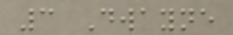3 Dwayne
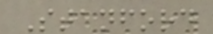Stanford
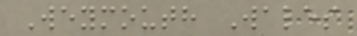Weymouth Wales
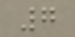7
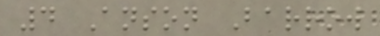4 Anson Barrow
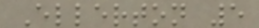Ellerton 5
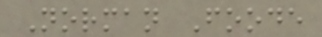Norman Foode
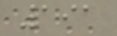191
